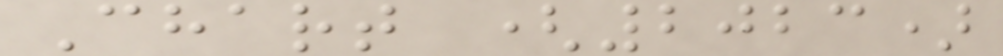Chart (2023)
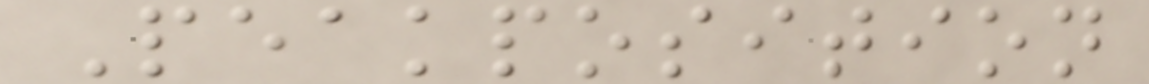Peakposition
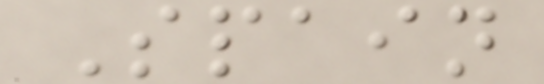Spain
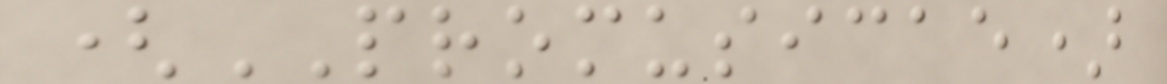(PROMUSICAE)
